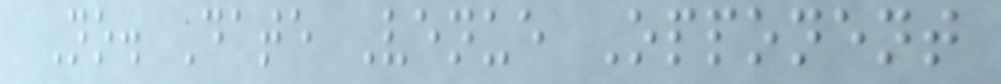No. Date Venue Opponent
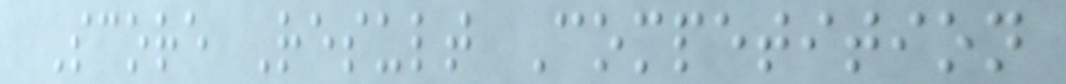Score Result Competition
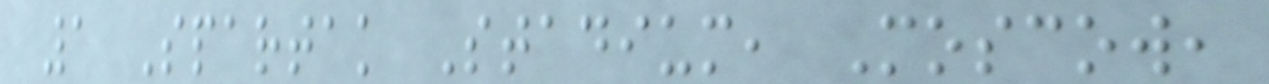1 Spartak Stadium, Moscow,
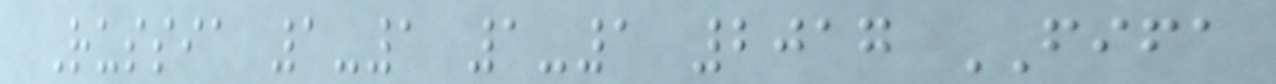Russia 1-1 1-1 2017 FIFA
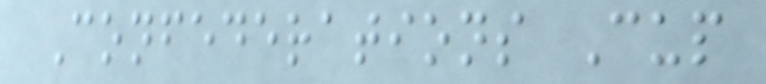Confederations Cup
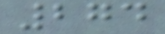274
